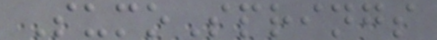SumoSprings
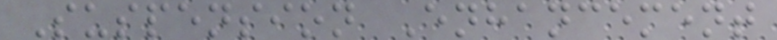Suspension Enhancement
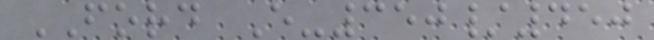FORD E-350/450
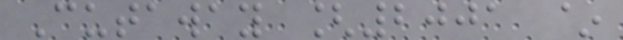Cutaway [2001 ~
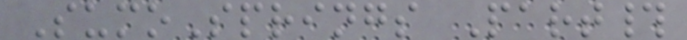SumoSprings Part#
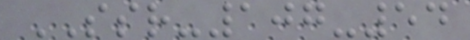SSR-107-54
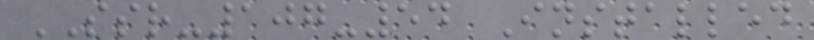SSR-107-54 Installed
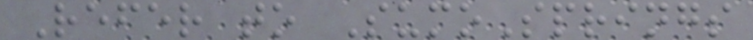Refer to SumoSprings
